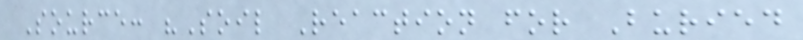Source: "Soil Reaction for Buried
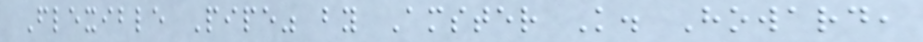Flexible Pipe" by Amster K. Howard,
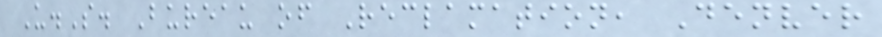U.S. Bureau of Reclamation, Denver
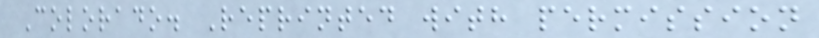Colorado. Reprinted with permission
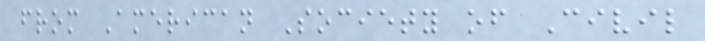from American Society of Civil
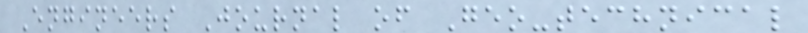Engineers Journal of Geo-technical
